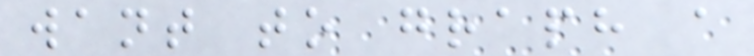want to graph a
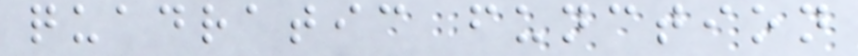quadratic function
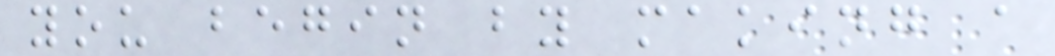you begin by making a
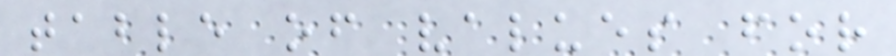table of values for
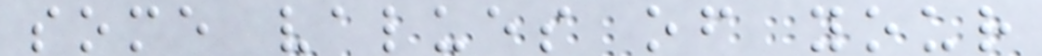some values of your
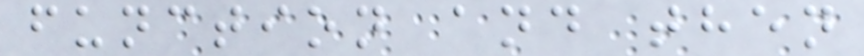function and then
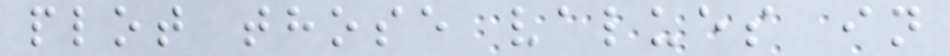plot those values in
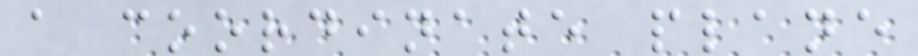a coordinate plane
